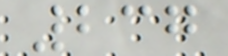237
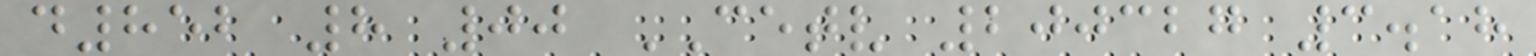d852 8 00 CETV 200327 3.18
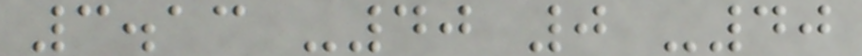3.13 -40 0 -40
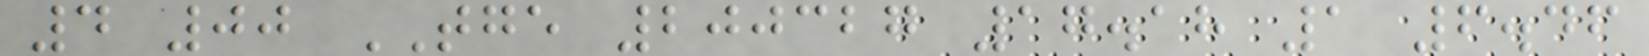4 00 TGE 200327 17.18 1 6.46
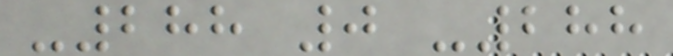-288 0 -288
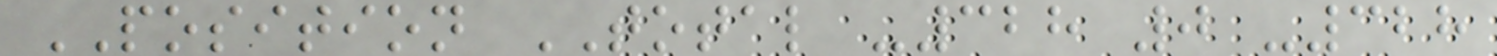POSITION TOTAL -328 0 -328
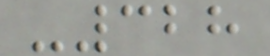-328
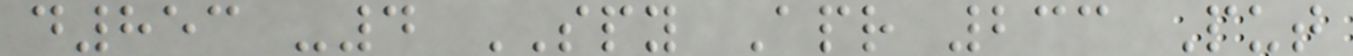d853 -4 SPY Apr 233 Put
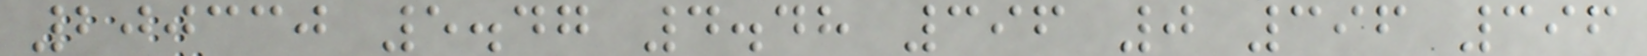200330 5.47 4.48 396 0 396 396
